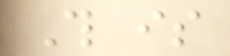This is
